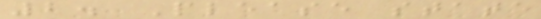2. Please state
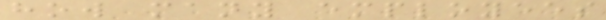how many employees
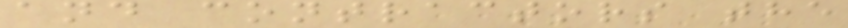and contractors the
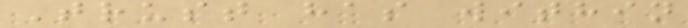Trust has within
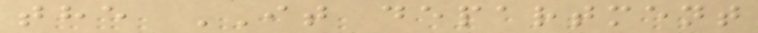the IT department
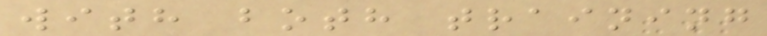with both training
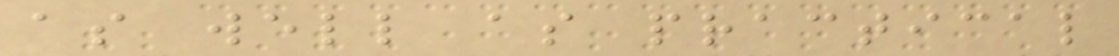as well as practical
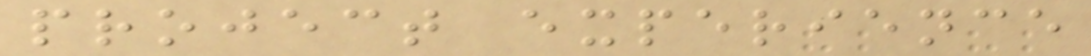project experience
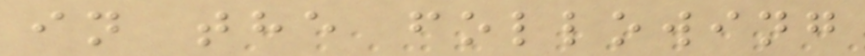in the following
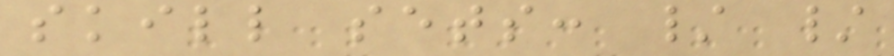skill sets: / /
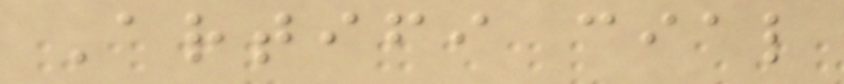Artifi cial
